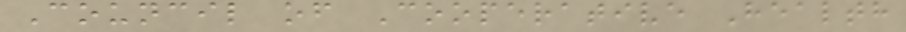Council of Cooperative Health
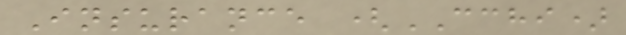Insurance (CCHI)
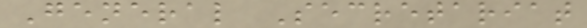General Secretariat
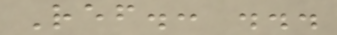Ref.: ...
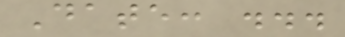Date: ...
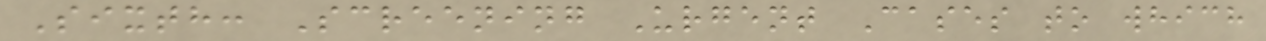Sixth: Screening Urgent Cases to which
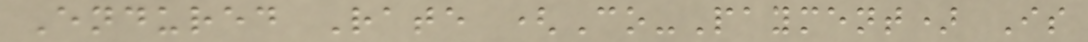Endured Rate (Co-Payment) Is
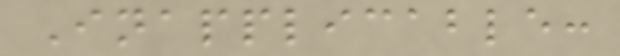Inapplicable:
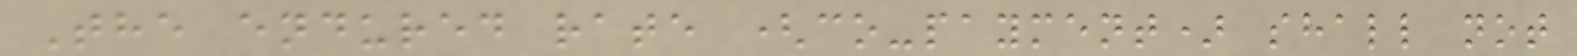The endured rate (co-payment) shall not
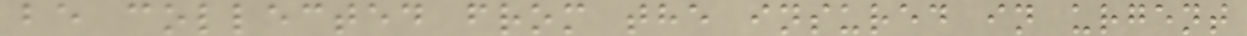be collected from the insured in urgent
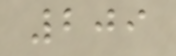209
